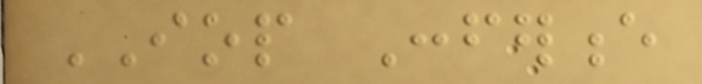IOP Conference
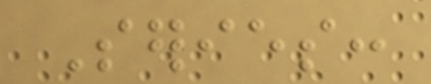Series:
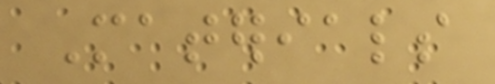Materials
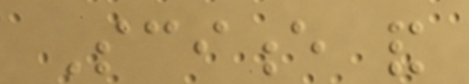Science and
